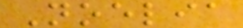Noelia
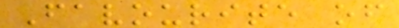Favourite of
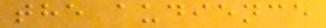the audience
